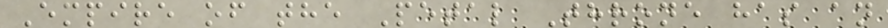Empire of the Petal Throne has an
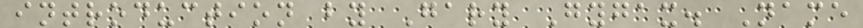introduction by Gary Gygax. Name
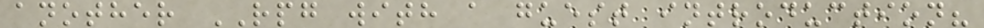another RPG with a guest introduction?
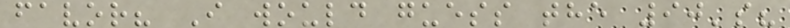favor? I would guess the 90's?
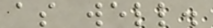as well.
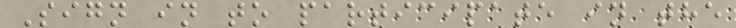Sign in to participate in the
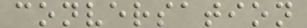conversation
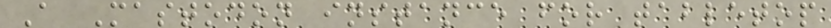A Mastodon instance for tabletop
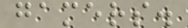gamers.
